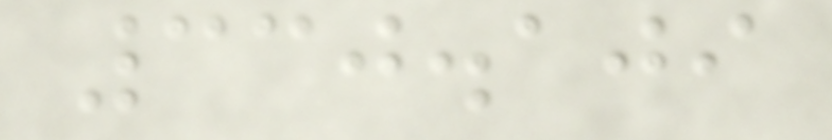330.109
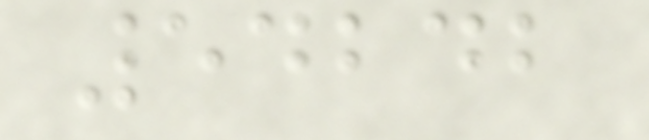54242
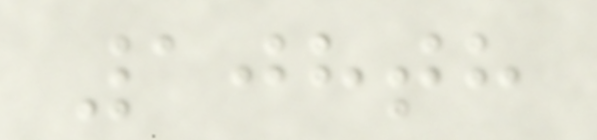108th
